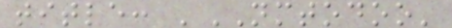title: 'NMTODOO'
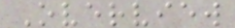Overview
